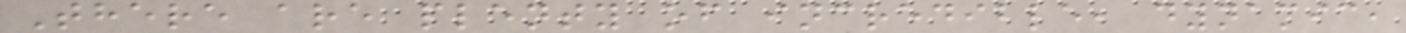There are plenty of incredible, dynamic,
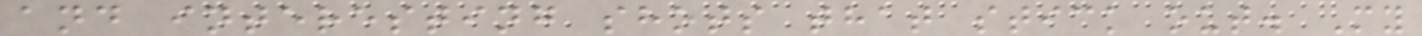and interesting shots that stick out. My
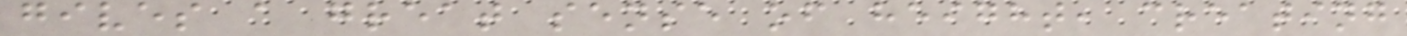gives a great sense of height, creating
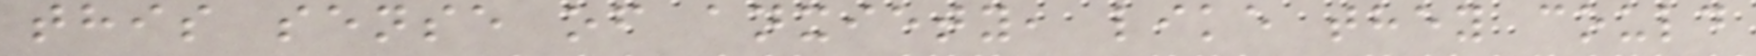this sense of anxiety, like they could
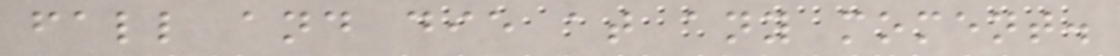fall and die at any moment.
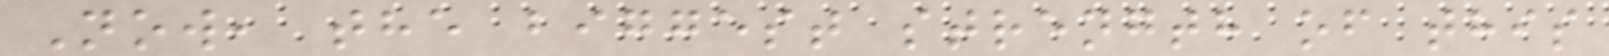Now, the biggest strength of this
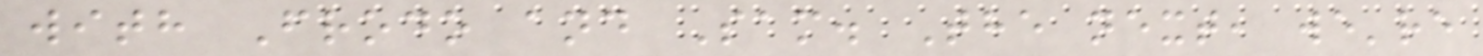with Frodo and Sam. The next, we're
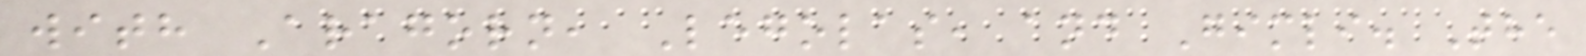with Aragorn, Legolas, and Gimli. The
